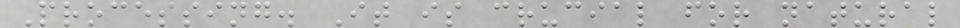Processing. It is crucial for natural
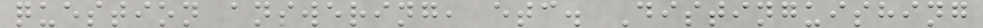question answering, etc. Distinguishing
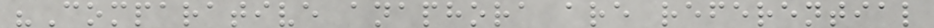"Comparative anaphora are referential
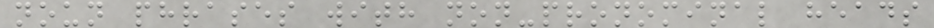noun phrases with non-pronominal heads
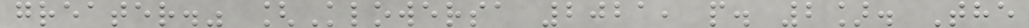greater." [Klowersa 2021, p. 2]. The
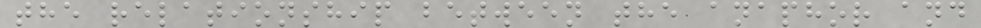the relationship between the anaphor and
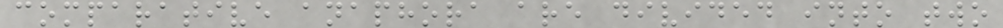comparative anaphora are divided into two
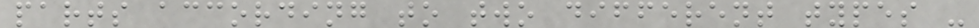parts according to two different types -
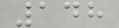148
